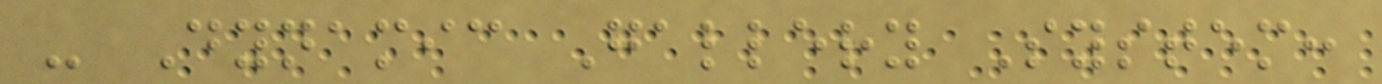- Dynamic Gallery System:
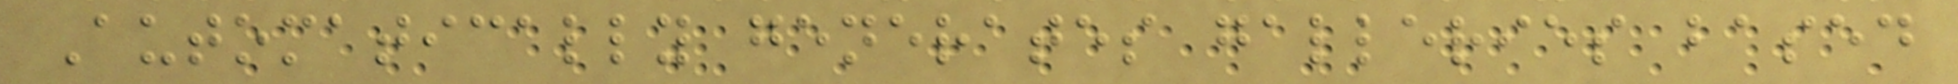Automatically generates galleries based
